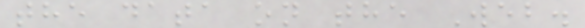the data on the Web.
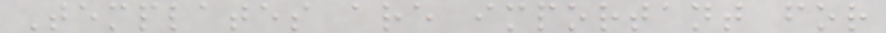Templates are important for
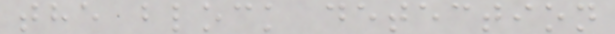the block detection
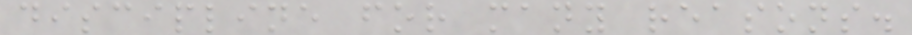discipline for many reasons.
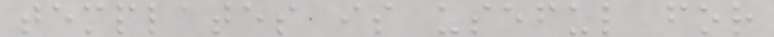templates is useful for
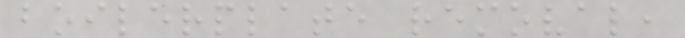boilerplate removal,
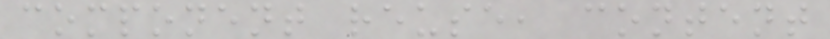component reuse, content
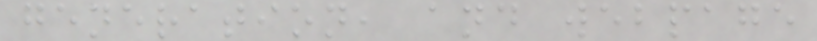generation, and webpage
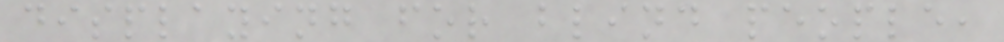displaying for blind people,
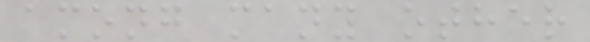among many other
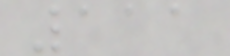111
